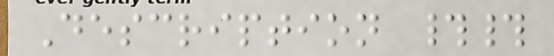Description ##
